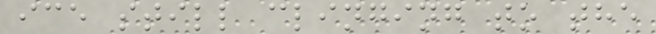ice still clinging to the
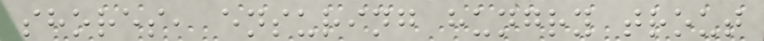shores, ensuring hungry trout
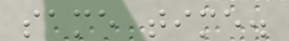same time.
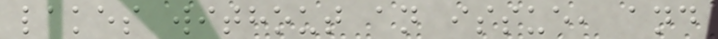lakes without an issue, and
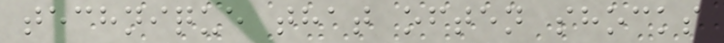technique that often shocks
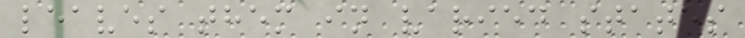leaves them in varied states
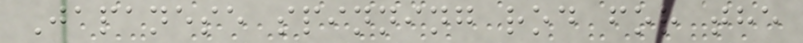Japanese spinning rod for the
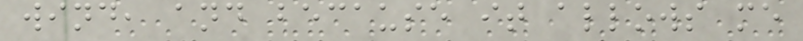wind, and because it allows me
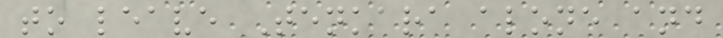to leave Tenkara alone and
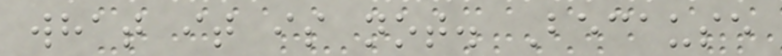what it is not. Because
